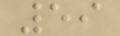59
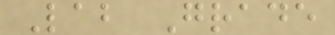Lab Grade
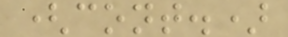(cont.)
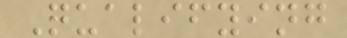Qualifying
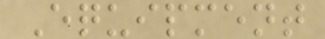Equipment
